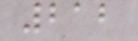212
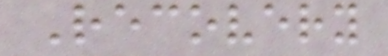Recovery
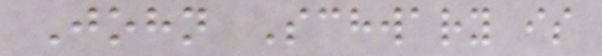John Schwary is
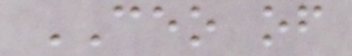CEO of
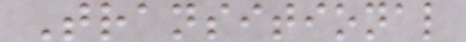Transitional
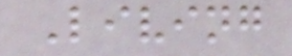Living
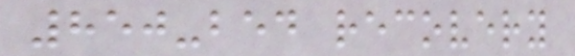850-bed recovery
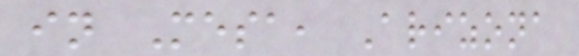in Mesa, Arizona
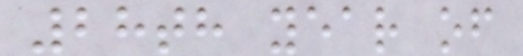28th year of
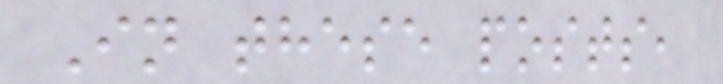In these posts,
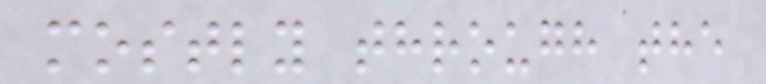mostly through the
